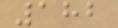182
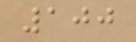100
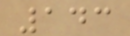143
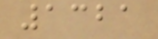1321
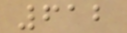612
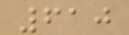610
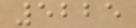5225
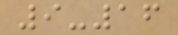9-16
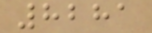8281
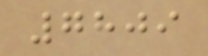7809
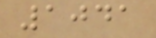1041
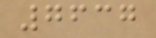7637
